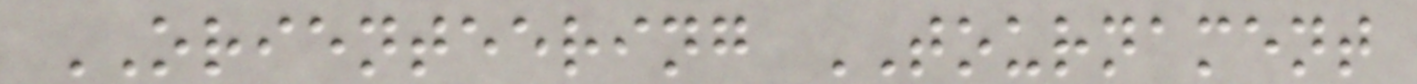ORIENTEERING TOURNAMENT
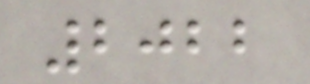2022
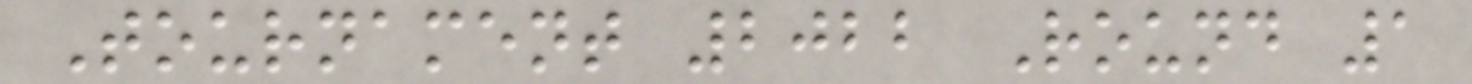Tournament 2022 Round 1
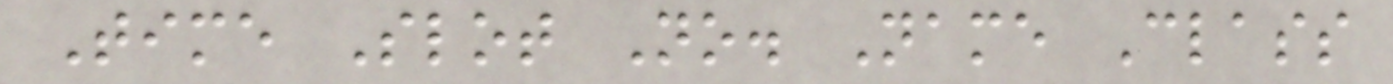Time Slot No. Name Class
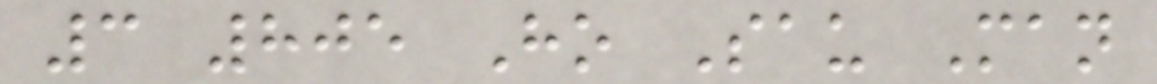3 805 Ho Sau Man
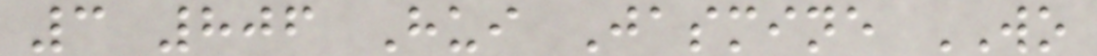3 806 Hui Jasmine WO
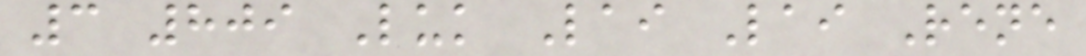3 809 Luk Lai Lai Rene
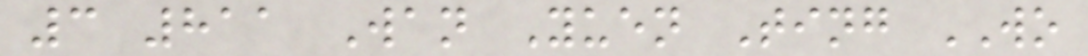3 811 Wan Yuen Ting WO
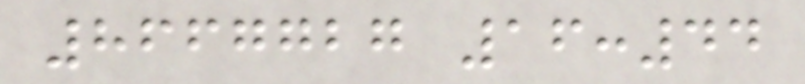8667727 16:44
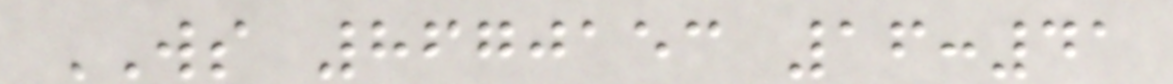WS 8670153 16:41
